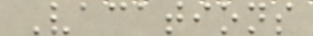Vacations
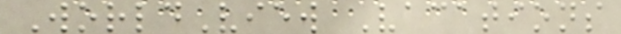WorldView Vacations
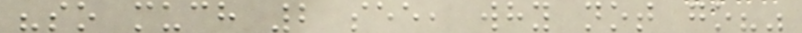"so much 2 see, why not go?"
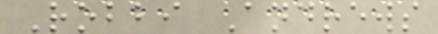Robbi Andrews
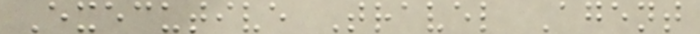Executive Travel Agent
